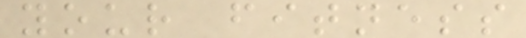your fitness
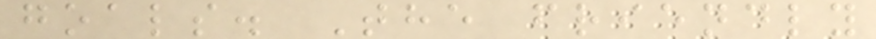goals. The friendly
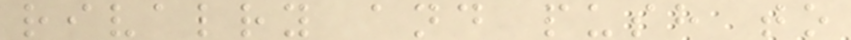rivalry and push to
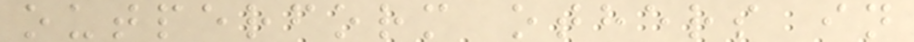outperform others in
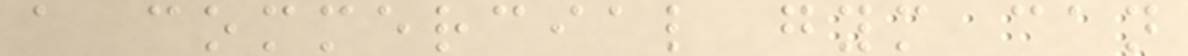a commercial gym can
